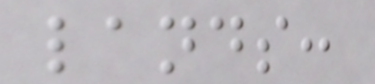lands:
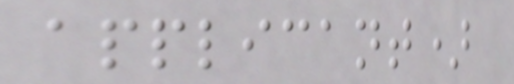applicant)
